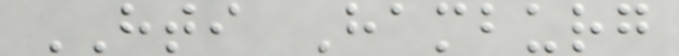HTI Hamburg
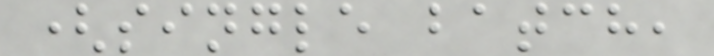(single batch,
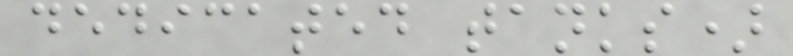dedicated tanks)
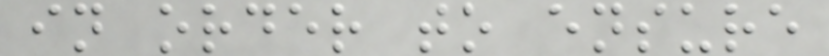in order to ensure
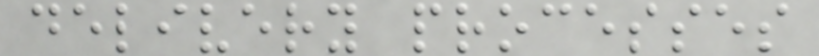delivery processes
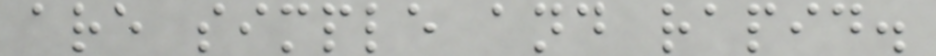are simple and rapid.
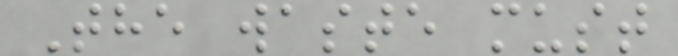The waste must
